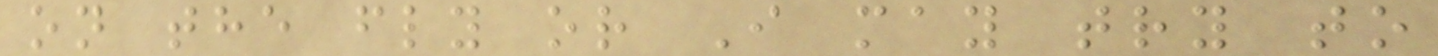on the fly or I may try to
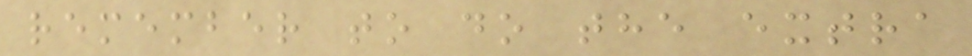remember to do the extra
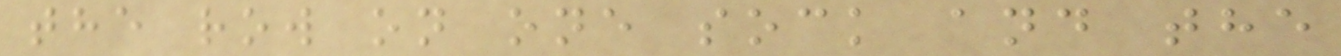the row on one sock and the
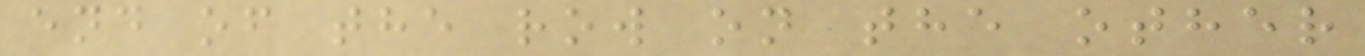end of the row on the other
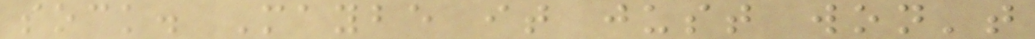sock. Maybe it just won't
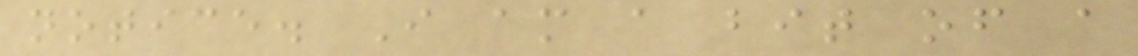notice. I am a bit of a
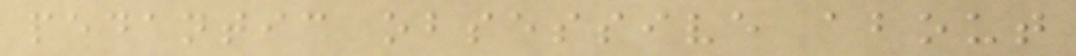pedantic obsessive about
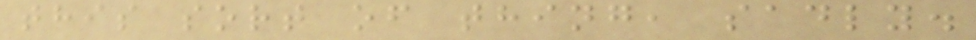this sort of thing, sadly.
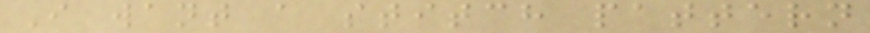I want a stitch pattern
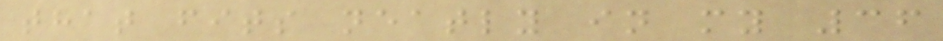that fits neatly in my 36
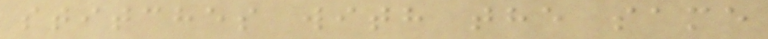stitches with the same
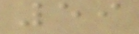59
